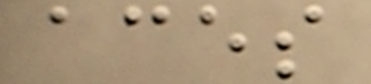aces
